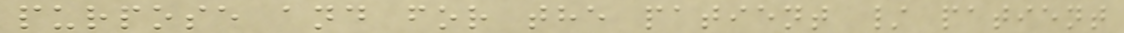purpose and for the patient / patient
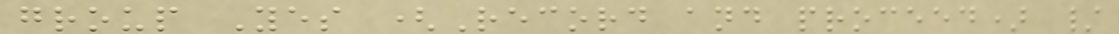group Yes (Record and proceed) /
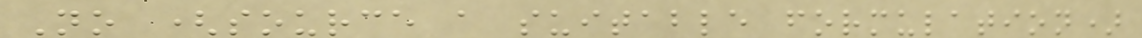No (source a suitable formulation)
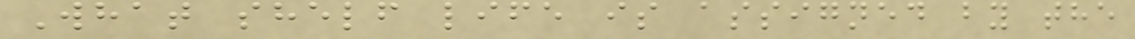What shelf life is assigned by the
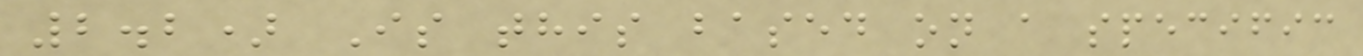2.2) Is this based on a specific
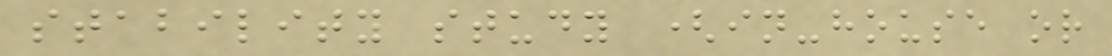stability study (in-house or
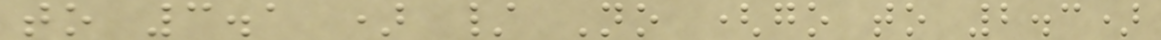to 3.1 ) / No (go to 2.3)
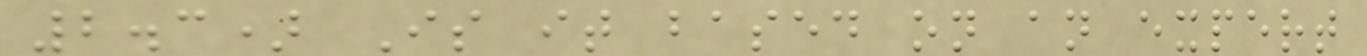2.3) Is it based on an expert
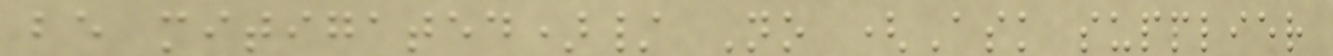be mitigated)/ No (Ask supplier
